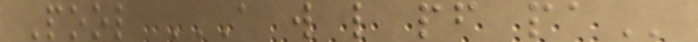Pool A W L PF PA
